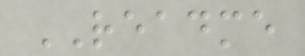README
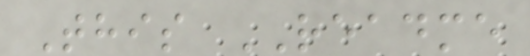This README
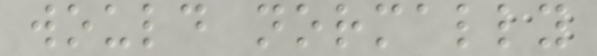would normally
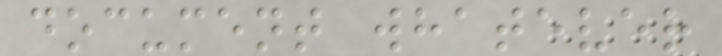document whatever
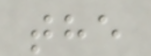the
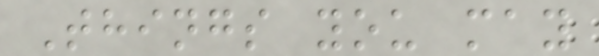Things you may
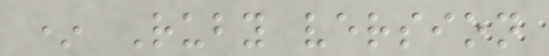* Ruby version
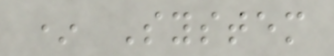* System
